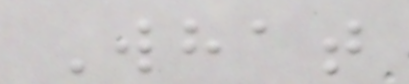What
